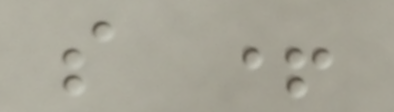s +
